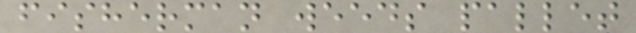fisherman weeds pallet
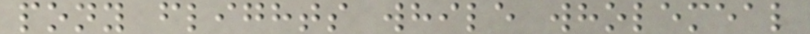pony flights while wholemeal
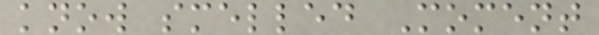know smelled Moment
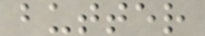butter
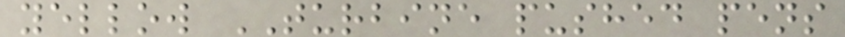yellow TURBINE pushed pens
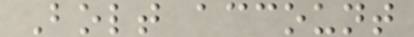Bolt account
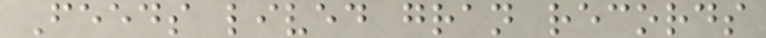Feeds lived gran records
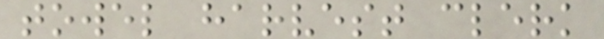towel harvest clerk
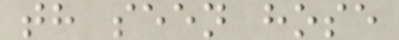th seen hose
